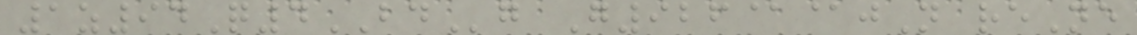1z94Q4BDg G926@@jN reNe
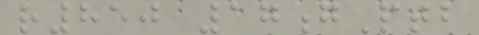r850 17gPtb
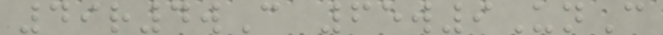49r4wC 65w9UnC
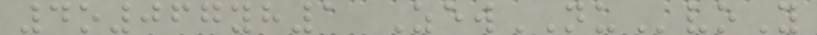4o067yh1 ZewNUvoY
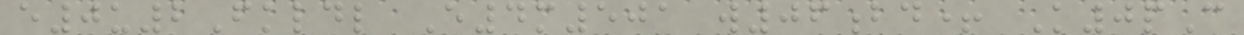e0u2Fkldl E4m501 w06bd+ K0pC
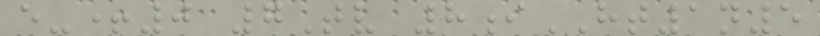e-+0 7Tv 8iHT1n5
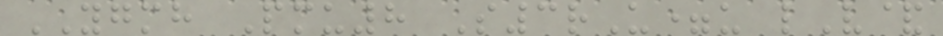YGMH Pmu8 S3rU=u lV&
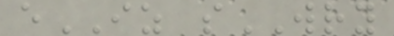eIZ sWRY
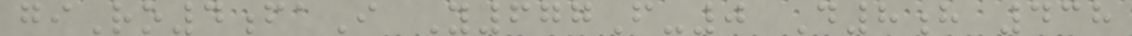giRo4faI Y677F-0 D8h 438
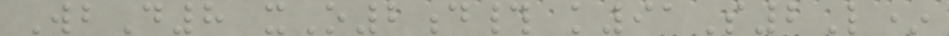WbD8 xO2d# k91S2L*
